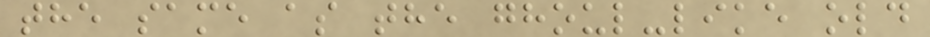the same as the ghoul-like old
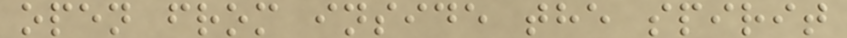open from inside the spirit
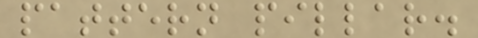pattern pillar.
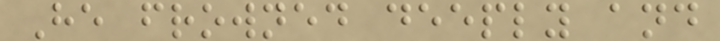He frowned deeply and
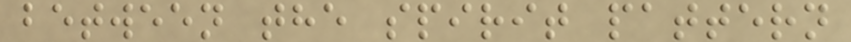between the spirit pattern
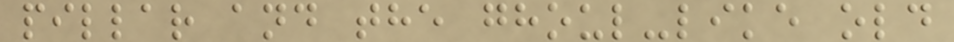pillar and the ghoul-like old
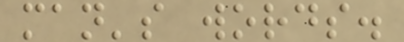man's words.
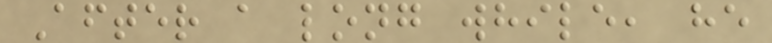After a long while, he
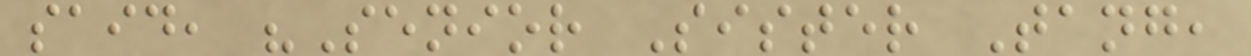said, "Senior Sister Tang,
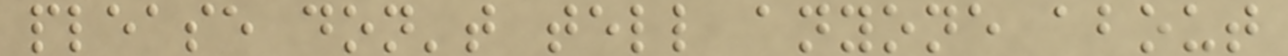please don't tell anyone about
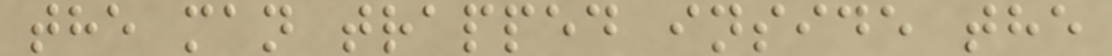the man trapped inside the
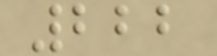222
